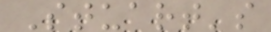Stuart's
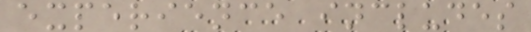experience includes
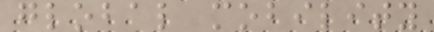global mobility
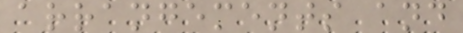arrangements and
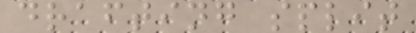drafting split
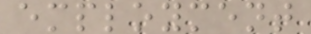employment
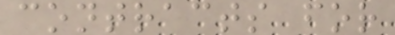contracts for
